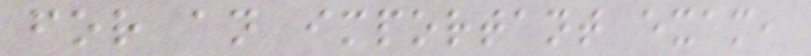for an important exam,
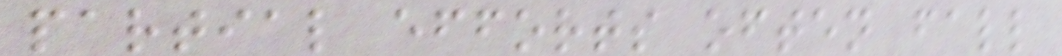partial efforts often fall
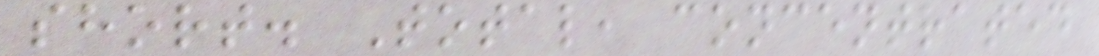short. Total, concentrated
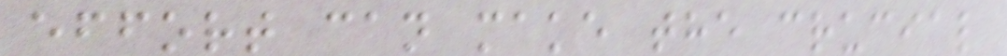effort can make the crucial
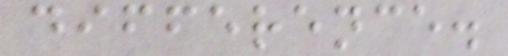difference.
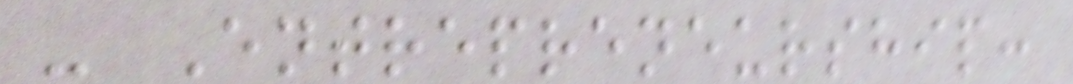- Entrepreneurship:
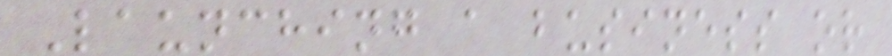Launching a business or
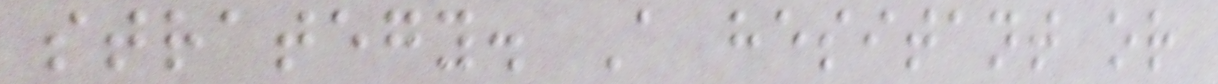strategy. A hesitant or
